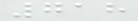718
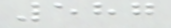587
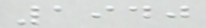1940
